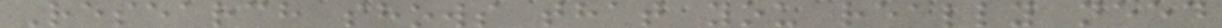Research shows that you really need
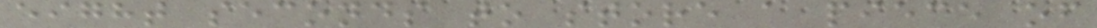eight seconds to store a piece of
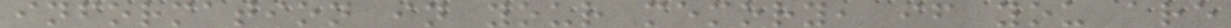information in your memory, if you are
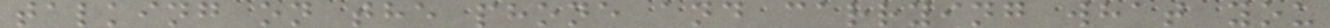talking on the phone and carrying what you
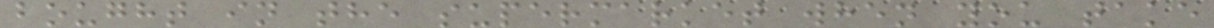bought in the supermarket when you take
